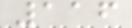116
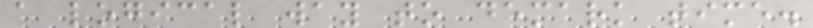a logical way to demark time.
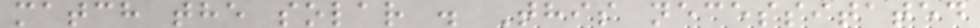match the solar . This necessitated
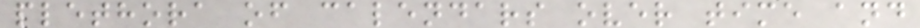plethora of calendars over time and
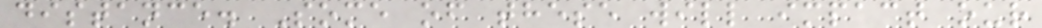distance. Some of these will impact our
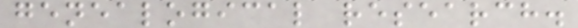genealogical research.
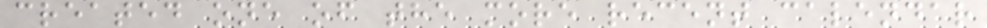created one of the more recent calendar
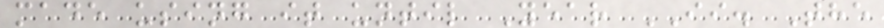made using it until Year II. The
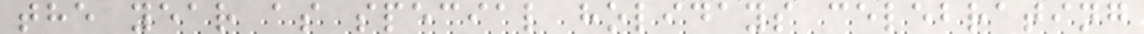the year as special holidays celebrating
